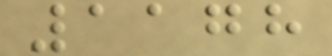1178
